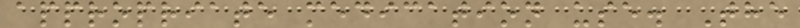appropriate medication use. The
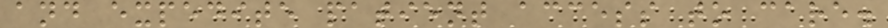and expedite patient access to care.
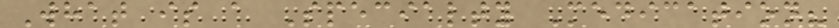What is a Specialty Medication?
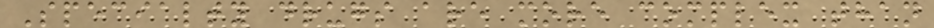Specialty drugs are more complex than
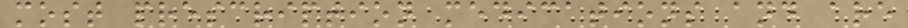most prescription medications and are
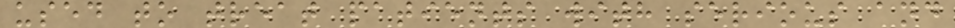used to treat patients with serious and
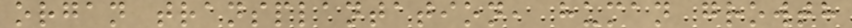organ transplantation, human growth
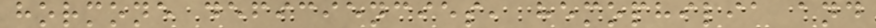hormone deficiencies, hemophilia and
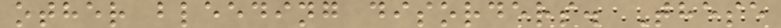other bleeding disorders. These
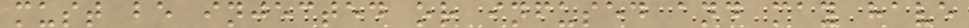must be injected or infused and may have
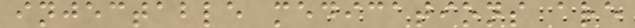injectable medications are
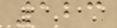123
